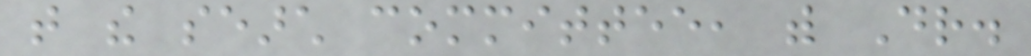that the search committee, with Dr.
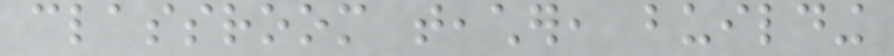classroom teacher, building
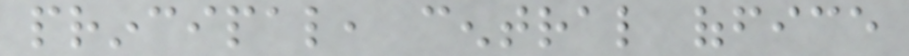principal, central office
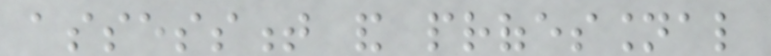assessment and professional
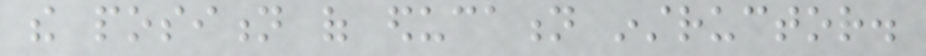the position of education instructor.
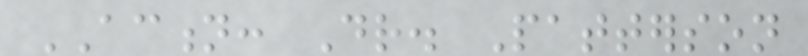ACTION: Dr. Patterson
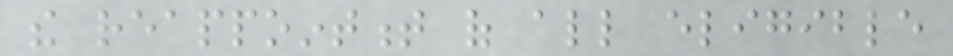the reappointment of all eligible
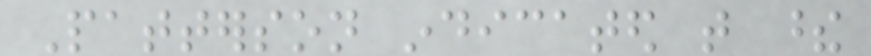Patterson indicated that these
